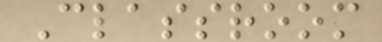Classroom
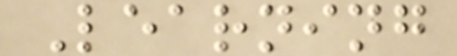Learning
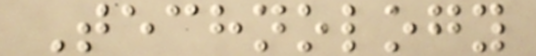Technology
